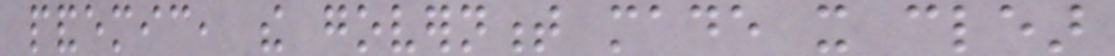pandemic, the government made it clear
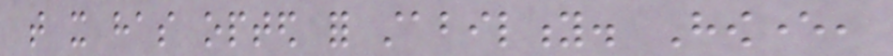that it has opted for stability. However,
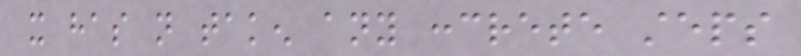it has not taken any concrete steps
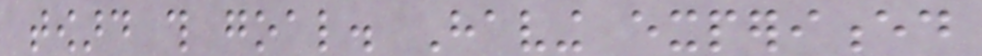toward this goal. Having experienced
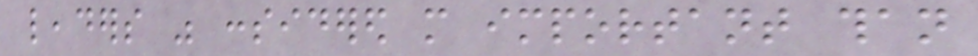leaders was considered more important than
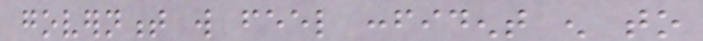government will feel confident enough to
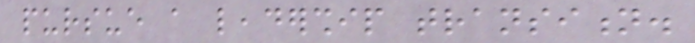pursue a leadership transition.
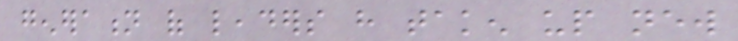generation of leaders have taken up new
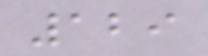129
